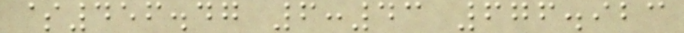$456.47 6:43 676.923
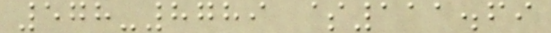578-8789 $111.69
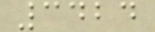3424
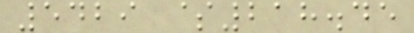5429 $218.45
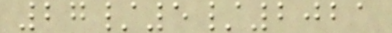27/5/2021
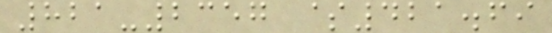821-2357 $421.69
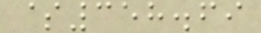$358.69
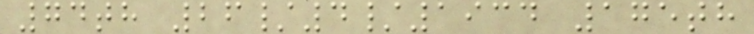74th 26/4/1934 175th
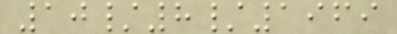10/8/1969
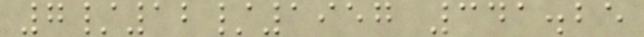7/12/1957 341.25
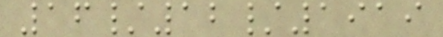16/12/1919
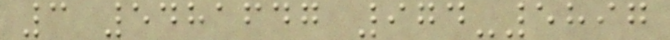3 5481647 974-5897
